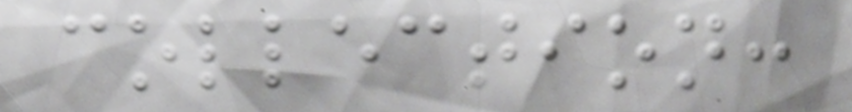collection:
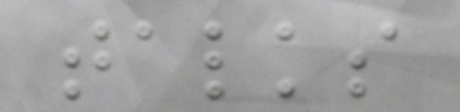talks
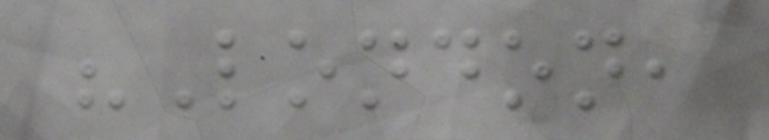"London,
